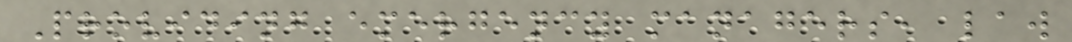Providing emergency managers, law
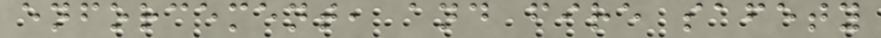enforcement, and fire safety
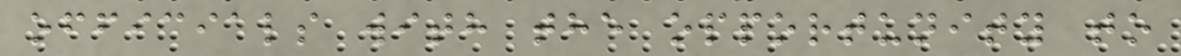officials with the opportunity to
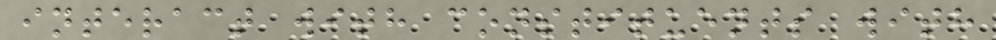interact with constituents with
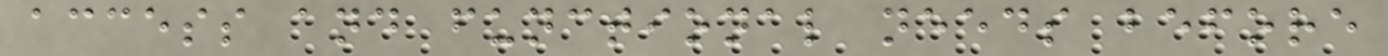access and functional needs before
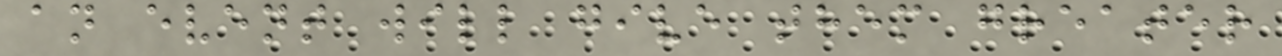an event will give them greater
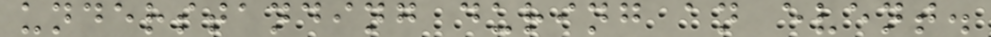understanding during an event.
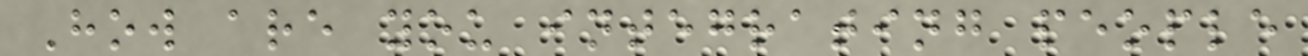How are you integrating people
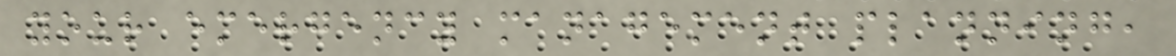your emergency management planning,
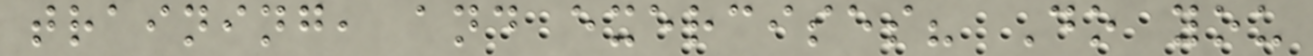training, and exercises? Do you
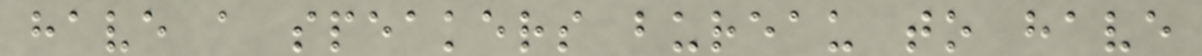have a speakers bureau to have
